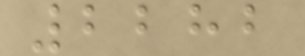2282
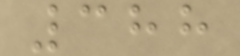388
